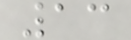13
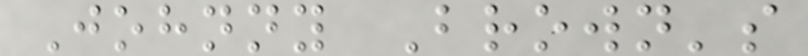Johnny Brown's
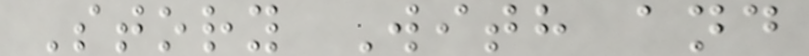Story With and
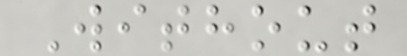Without
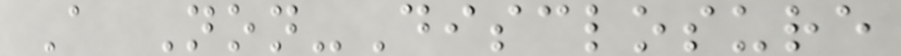A Non-Disclosure
